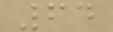64
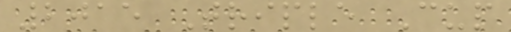2015 Triple Cup
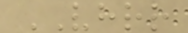VHRR
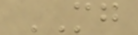MG
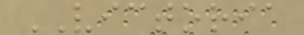VICTORIA
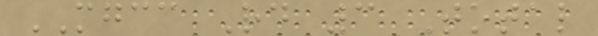MGCC Rd 3 Total
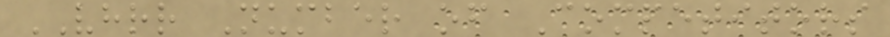VHRR Number of Competitors
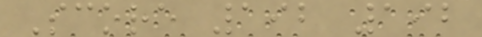Score 192 192
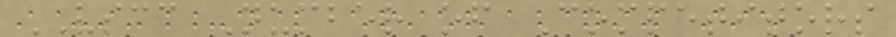VSCC Number of Competitors
